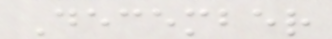December
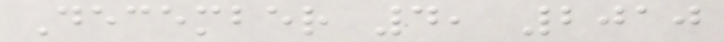December 4, 2010
